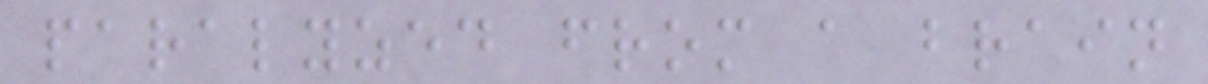paralyzed from a brain
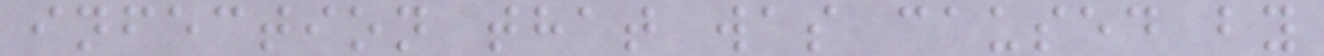infection that was caused by
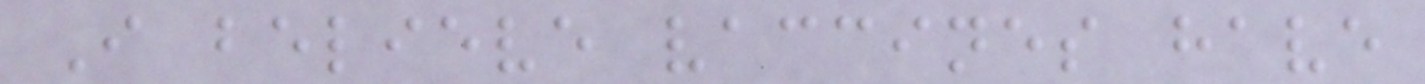I believe vaccines have
